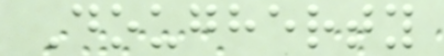Dougherty
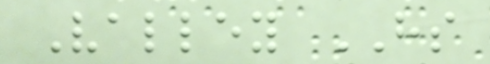Valley HS
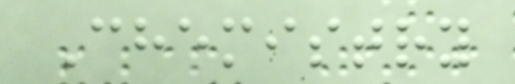Chemistry
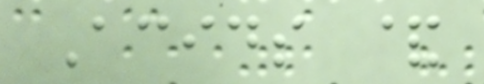Acids &
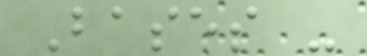Bases -
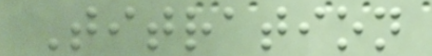Titration
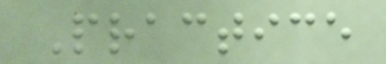Practice
